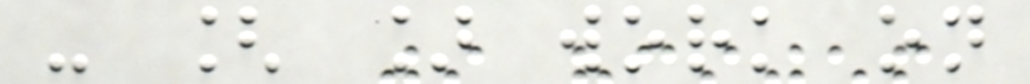- [ ] work on
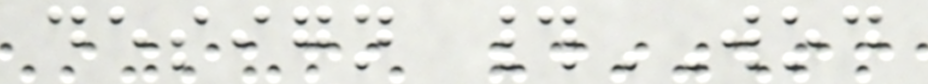design #WOD
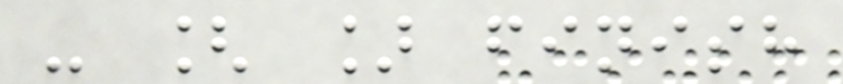- [ ] finish
